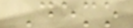Demo
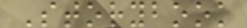Storybook
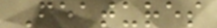Features
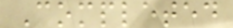Completed
